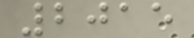2015
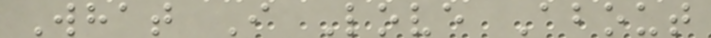What I Love About
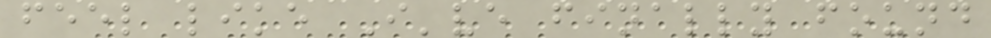feel like I've finally found
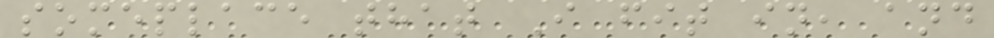someplace that I fit in, and
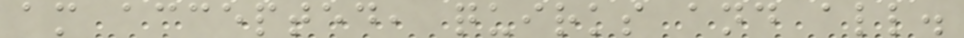am accepted, quirks and all.
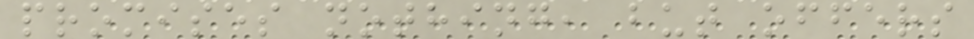promises nothing, but offers
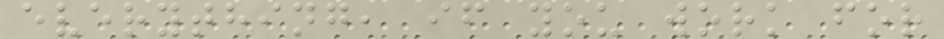everything, if you work for
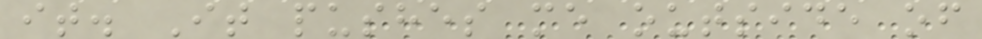it. It pushes me outside of
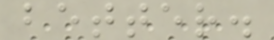better.
